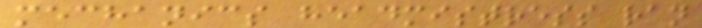mechanics headmistress ran
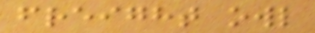freight owl
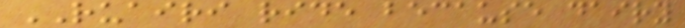RUAIRI ride because dairy
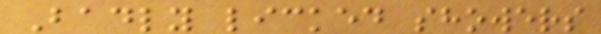Badly licked showers
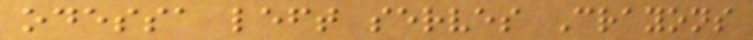odessa left serves Crayons
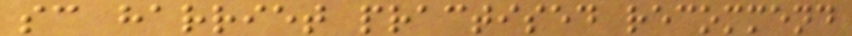sc harriet practised recommend
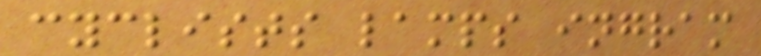cyclists lamps ingram
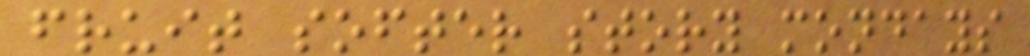fruit softer story mondays
